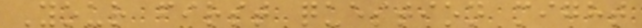Your first question might
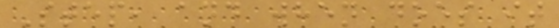Step, and when does it
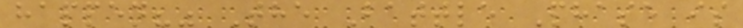happen?" The Battle Phase is
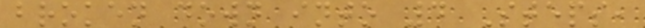broken down into 4 Steps,
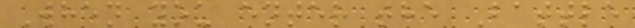When you enter the Battle
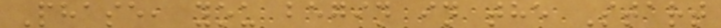Phase, you begin in the Start
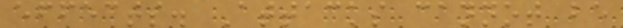effects. Attacks cannot be
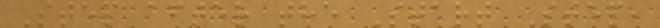Step after the Start Step,
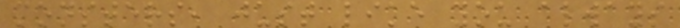monsters, just like you always
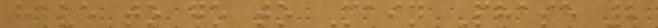have to go to Main Phase 2
